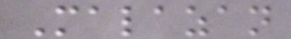Malazan
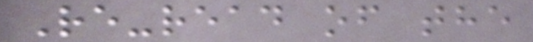Re-read of the
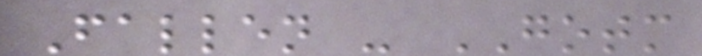Fallen - GOTM
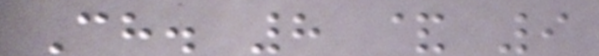Ch. 8 & 9
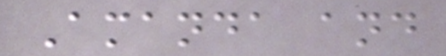Amanda and
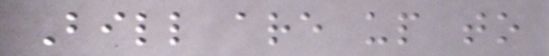Bill are up to
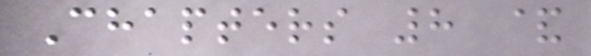Chapters 8 &
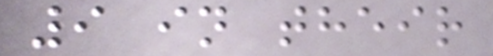9 in their
